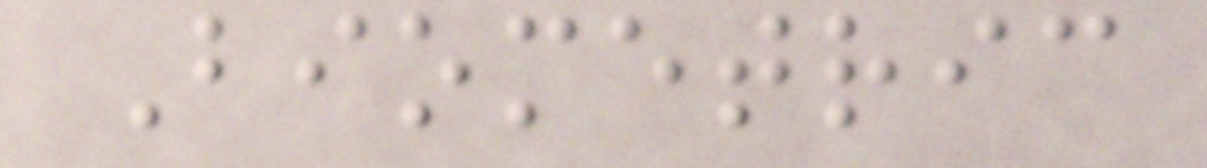Biometric
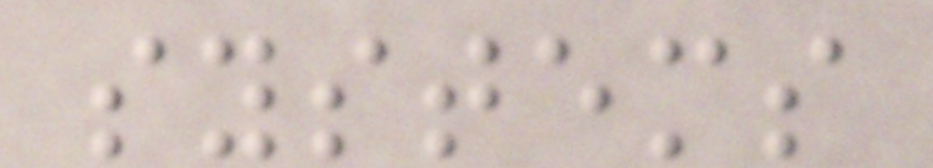systems
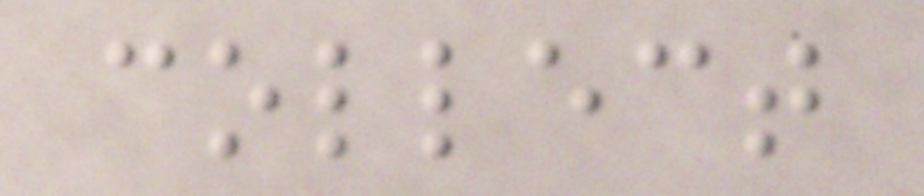collect
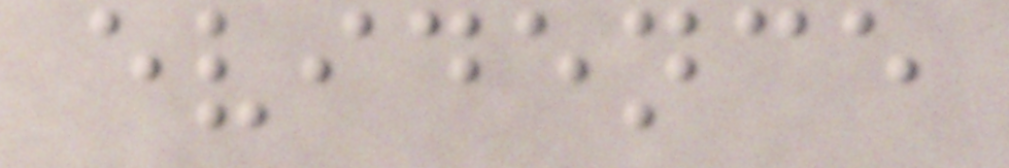evidence
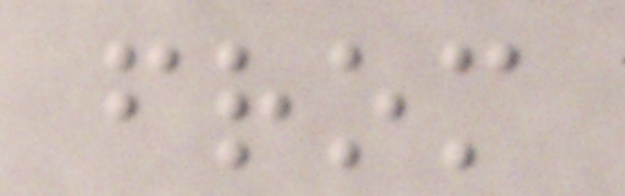from
